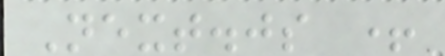Next.js +
